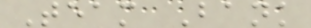Team Bank
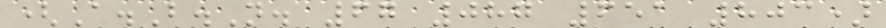(A.B.N. 67 087 651 803)
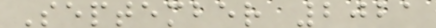September 2021
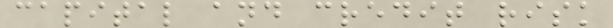capital and credit risk
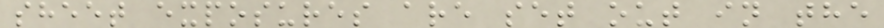sheet exposures are set out in the
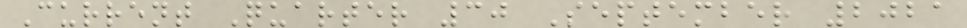Current Quarter 30 September 2021
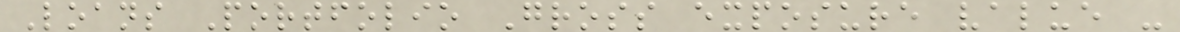Loans Portfolio Gross exposure value -
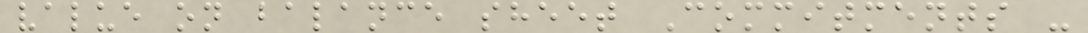value on balance sheet Commitments -
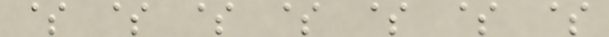$ $ $ $ $ $ $
